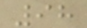98
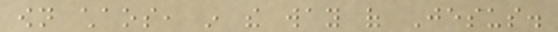own chaos, in the way of Jesus.
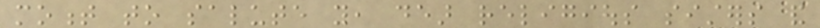moment to salute you, dear religious sisters and
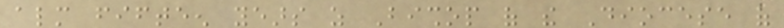almost fifteen years as Bishop of the Diocese of
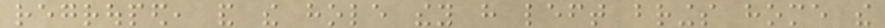regrouped, and the hole they have left brings home the
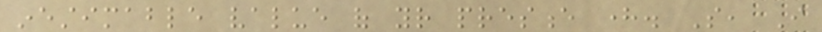inestimable value of your presence here. So, I
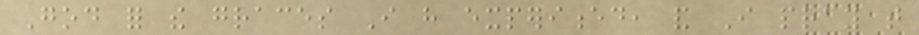God for the graces I have experienced, and I pray that
